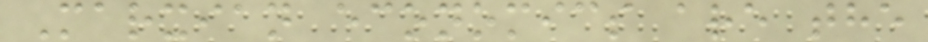Marxian economics are the
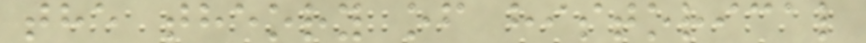the theory of historical
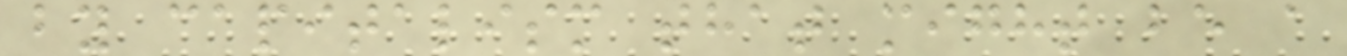by capitalism that might be a
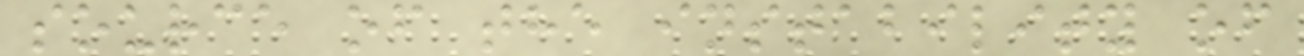source of the instability of
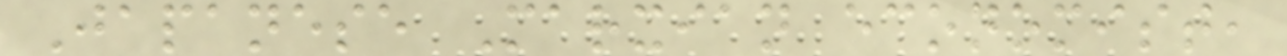Japanese Marxian economist,
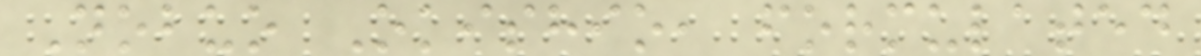Nobuo Okishio, formulated
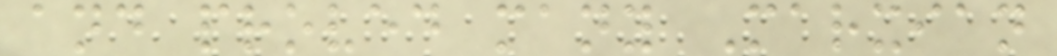and proved many Marxian
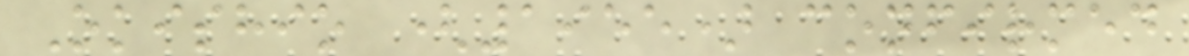Okishio (1955) confirmed
